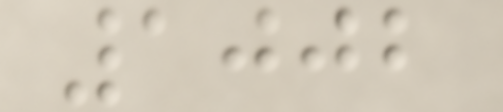1002
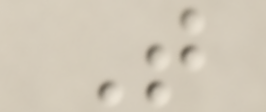T
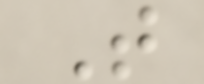T
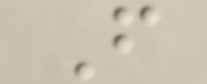F
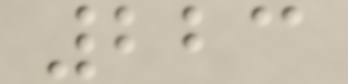223
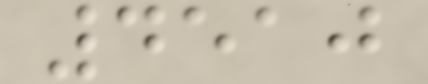4510
